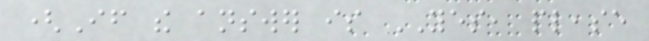(If the answer is YES, please
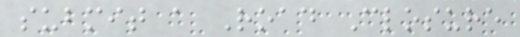submit a Road Closure
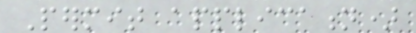Permit application)
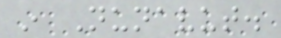in Nunavut.
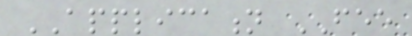APPLICATION FEE
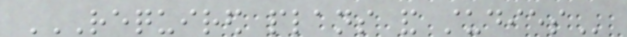REQUIRED PLANS AND STUDIES
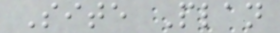Site Plan
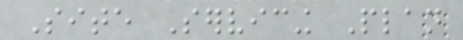Site Servicing Plan
